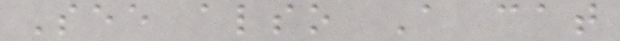See also A cat
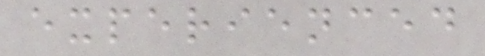experienced
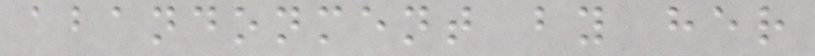abandonment by her
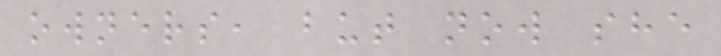owners, but now she
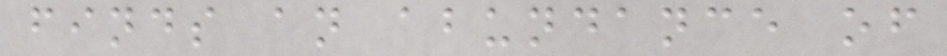finds an abundance of
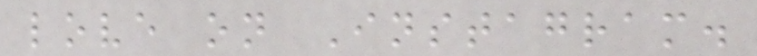love on Instagram.
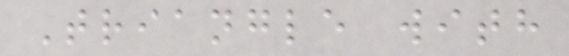Triangle with
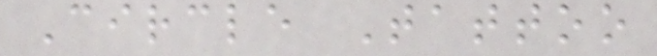Circle Tattoo
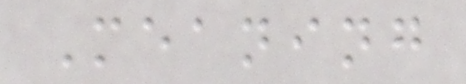Meaning
